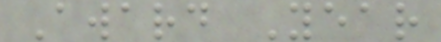Award Year
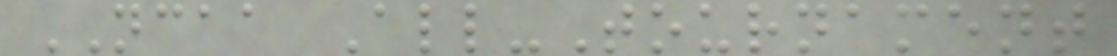NCAA All-Tournament
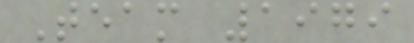Team 1979
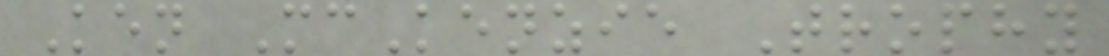Ken McKenzie Trophy
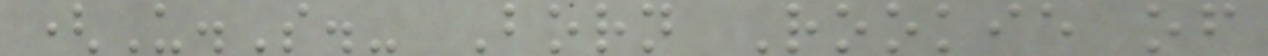(U.S.- Born Rookie of
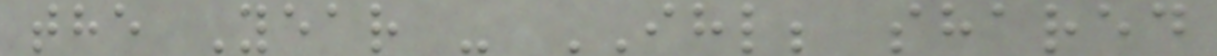the Year - IHL; shared
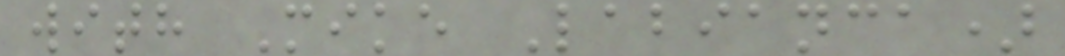with Mike Labianca)
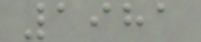1981
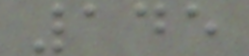145
